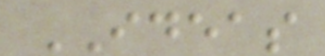IDEAS
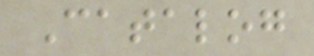Catalog
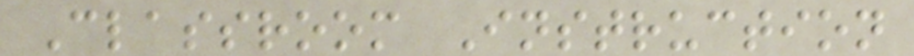Classroom Instruction
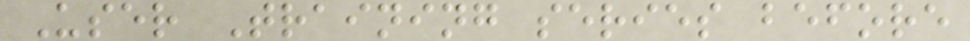User Training series before
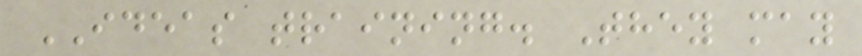IDEAS training. They may
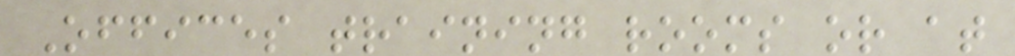Offices training rooms or at
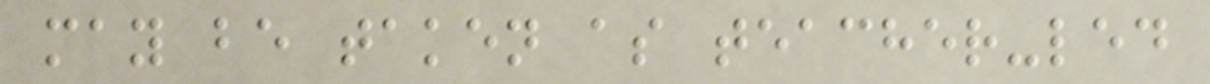may be taken as teacher-led
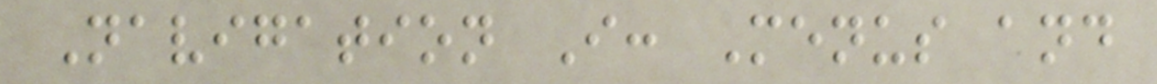Navigation I: Menus and
